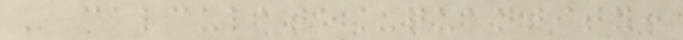- calculate_quantity:
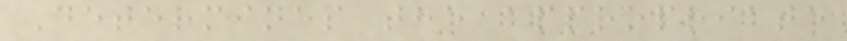Determines the appropriate
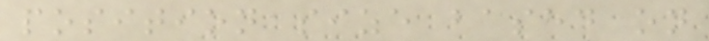position size based on
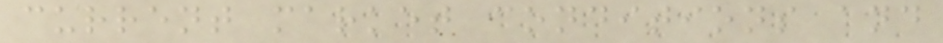current market conditions and
